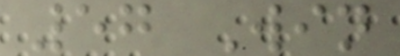57 Win
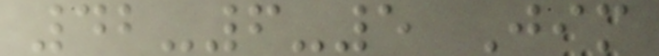42-6-5 Jim
